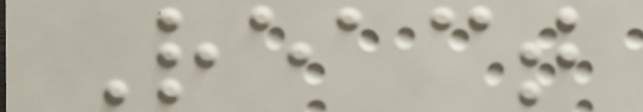React
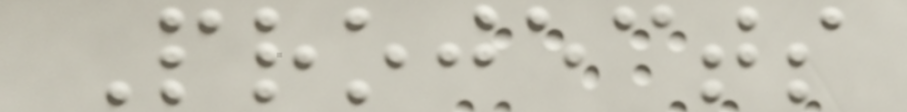Projects
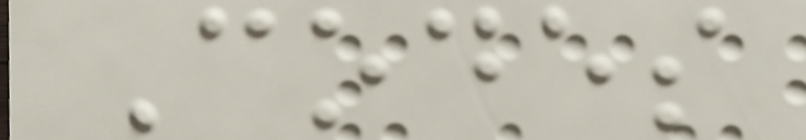Codes
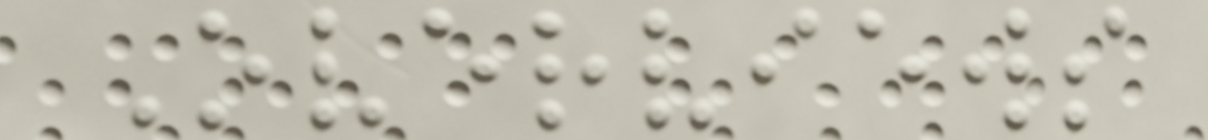Overviews
